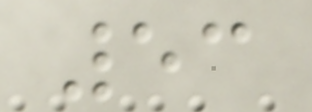53
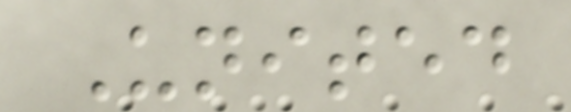United
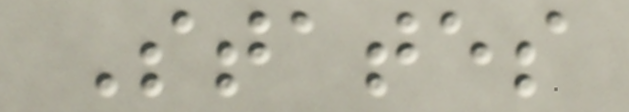States
